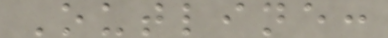Outline:
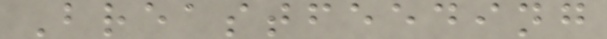Breastfeeding
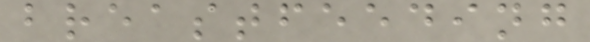breastfeeding
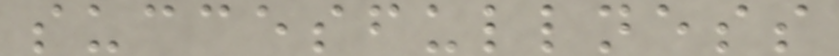succesfullness
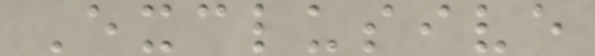Exclusive
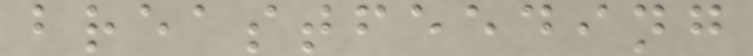breastfeeding
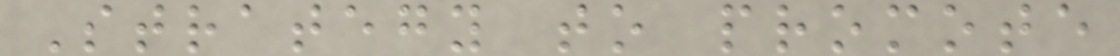Strategy to promote
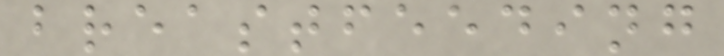breastfeeding
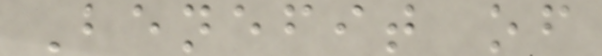Benefit of
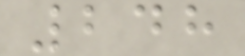248
